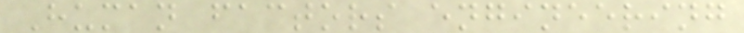Human factors engineering
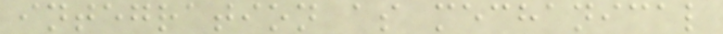integration as mechanical
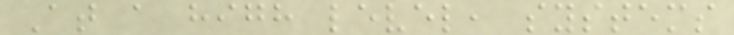At a high level, systems
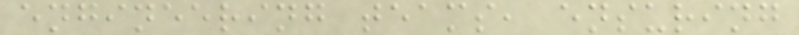engineering teams, ensuring
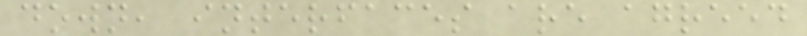down, interfaces are agreed
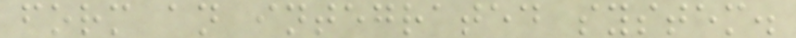form an integrated system.
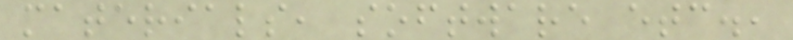materials, software etc.,
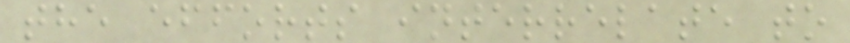the efforts interrelate to
